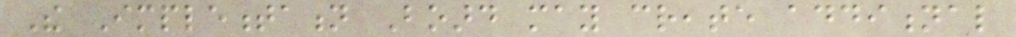The Implementation Board may create additional
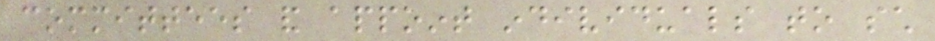committees and appoint individuals to such
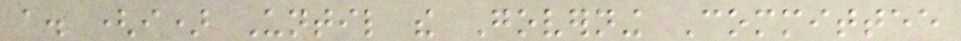a. (i) Until the Governing Committee
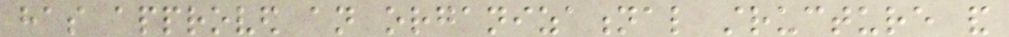has approved an organizational structure and
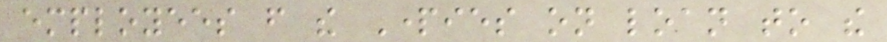employees from the Parties on loan to the
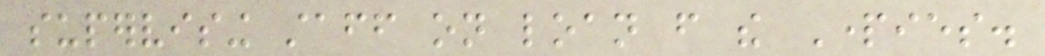supervising staff on loan from the Parties.
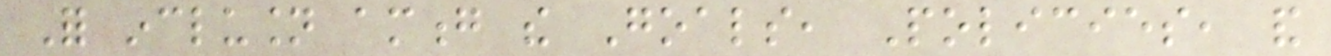For inclusion among the Goals, Policies, and
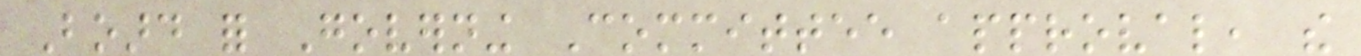Board for Governing Committee approval, the
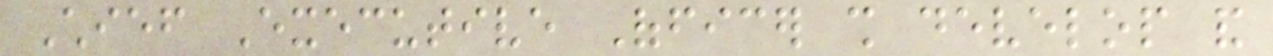Chief Executive Officer shall develop and
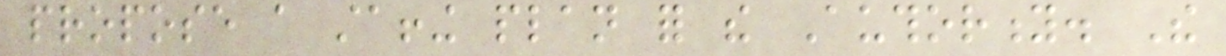propose a staffing plan for the Authority. The
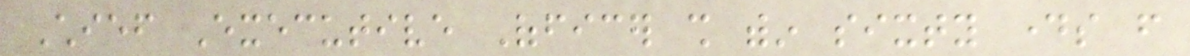Chief Executive Officer shall within sixty days from
